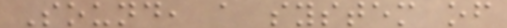Sound, a system of
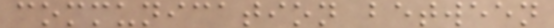communication between
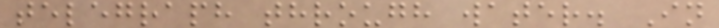telegraph through water. In
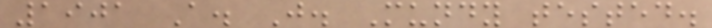1901 A. J. Mundy tested.
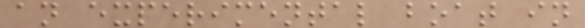an experimental boat in
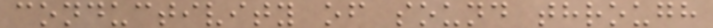conductivity of sound through
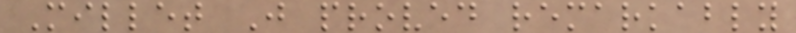Millet J proved remarkably
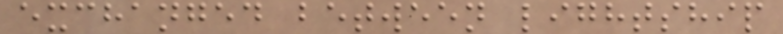exchanged between lightship
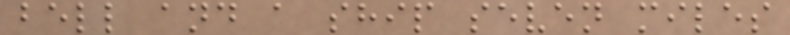bell and a ship seven miles
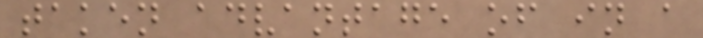taken advantage of in a
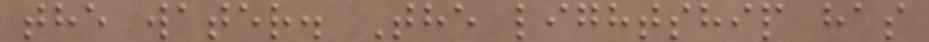the water. The lightship has
